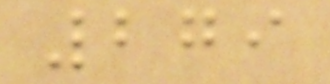279
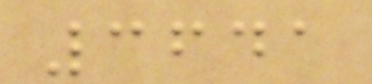3641
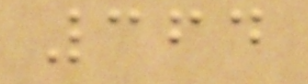364
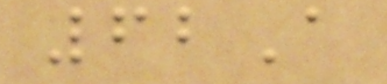62A
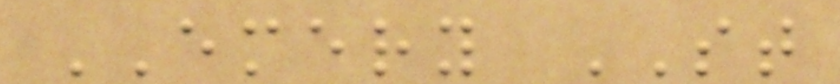EMERY ST
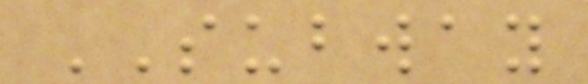SUBWAY
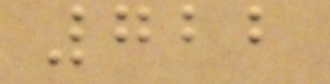722
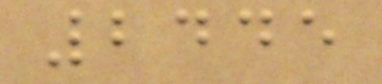2445
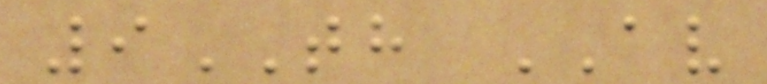9TH AV
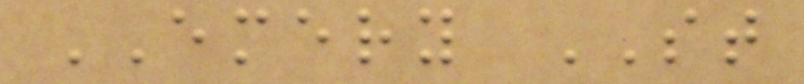EMERY ST
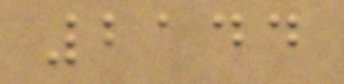2144
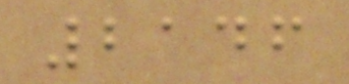2146
